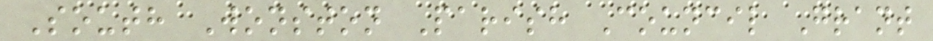South Wonston Parish Council Grant
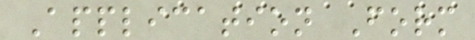Application Form
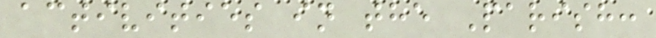activities in the Parish:
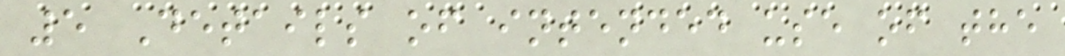5 Details of intended use of the
